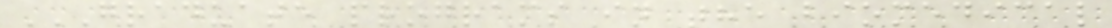GRADUATE PROGRAMS IN THE BIOMEDICAL
